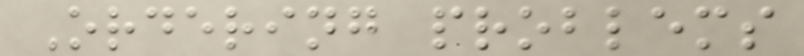Ordering problems
